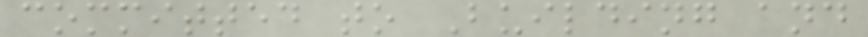committed to Building and
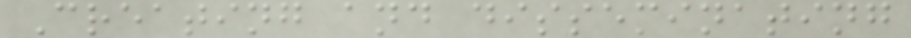Creating and disseminating
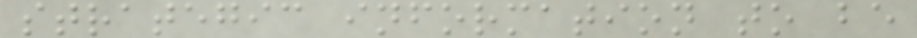strategic information to be
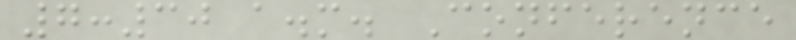7:30 a.m. Conference
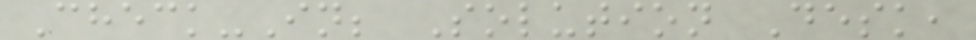Check-In; Solution Desk,
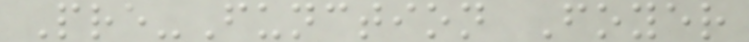Pre-Function Foyer
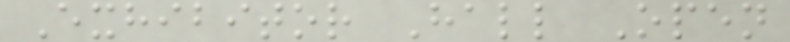Exhibitor Hall Open
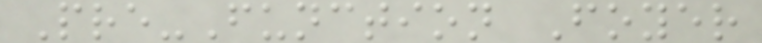Pre-Function Foyer
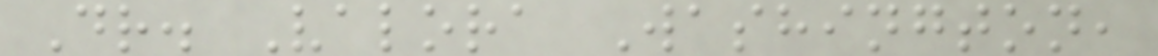Dr. Valora Washington,
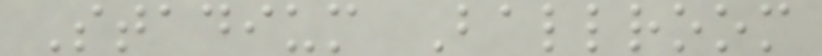Stadium Ballroom
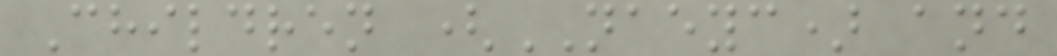Children (NAEYC) and
